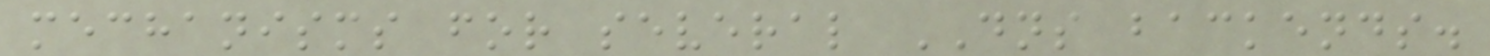mechanisms for several DNS backends.
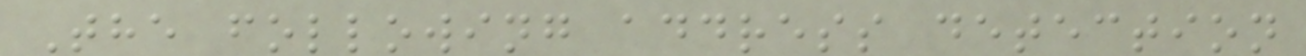The following address detection
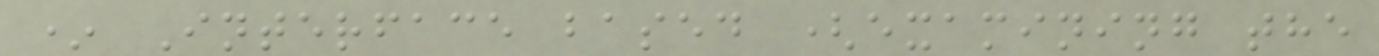* Interface based (examining the
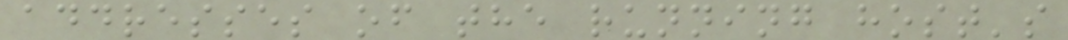addresses of the running host's
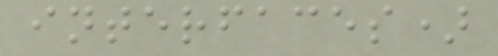interfaces)
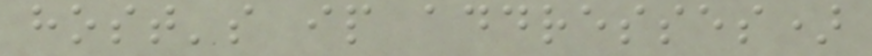host's ip addresses)
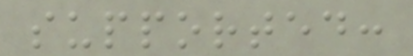supported:
